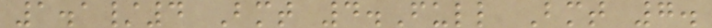1.1/4 Bmt 4.Full Bmt 7.
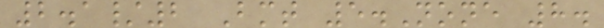2.1/2 Bmt 5.None 8.
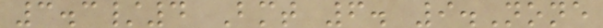3.3/4 Bmt 6. 9.None
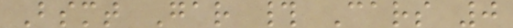Bsmt Gar # Cars 0
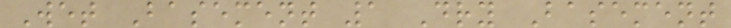Wet Basement 1 Dry Basement
